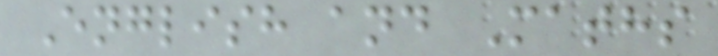English and Maths
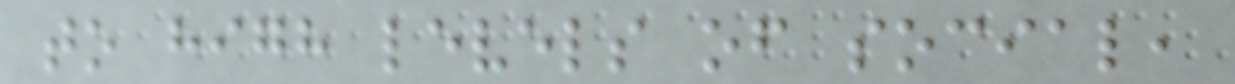to high levels of social,
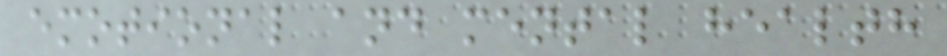emotional and mental health
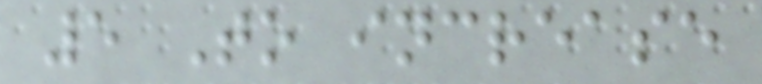5 To increase
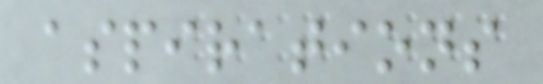aspirations
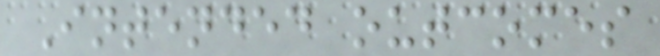Intended outcomes
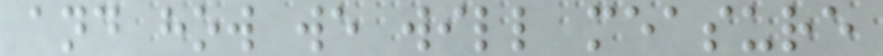and how we will measure
